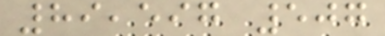89,597 507
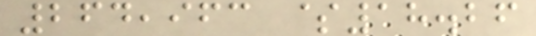264,963 $18.26
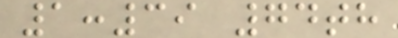1:39 74th
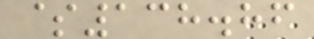$138.86
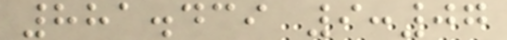881.439 9:07
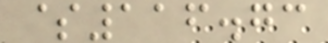$116.73
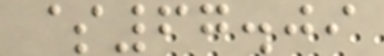$67.09
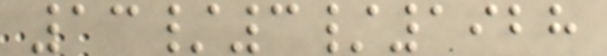13/3/1928
